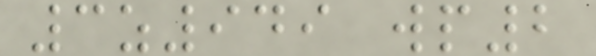3z949 wp2
